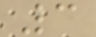3
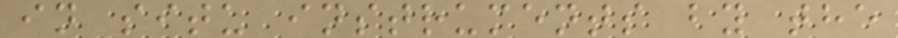in situ instruments by the
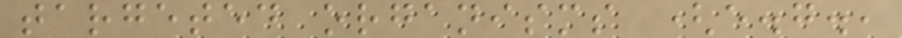targeted organisms (e.g.,
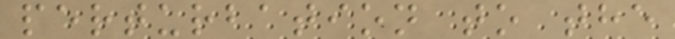perturbation to the
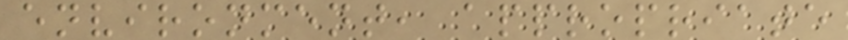environment, appropriate
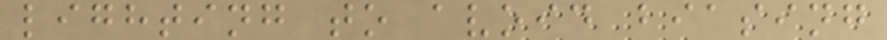lighting to avoid biasing
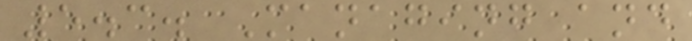5.3. Managing and
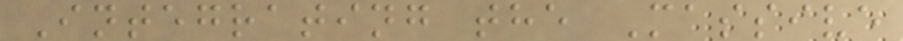Integrating the Massive
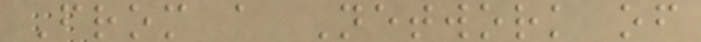From a Network of
